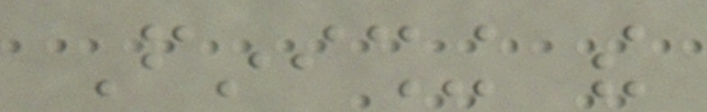Finishing the
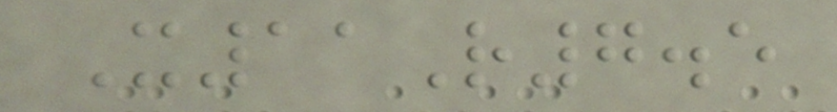X11R7.5
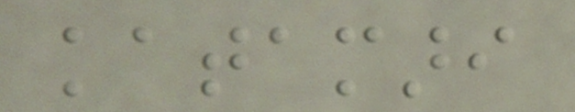katamari
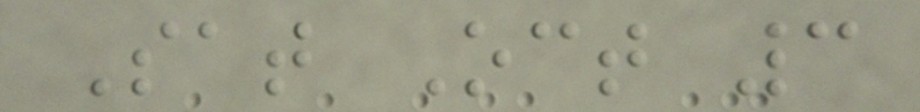Sat Oct 3
